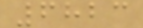6823
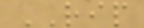RIP
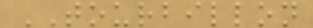TOURBILLON
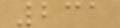231
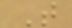T
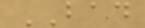BAD
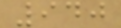940
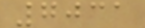7031
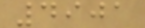4901
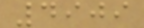4909
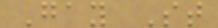Gay St
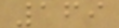169
